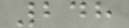248
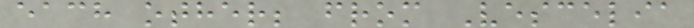each other; from Vescelia
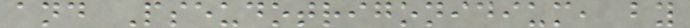and Pseudotrigonidium, by
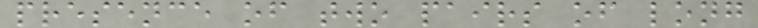presence of two pairs of long
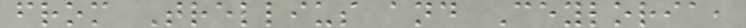from Trellius and Ceyloria,
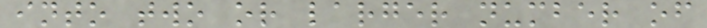into two or larger number of
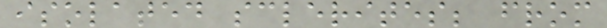isolated sclerites; from
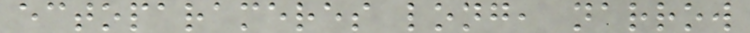ectoparameres long, narrow
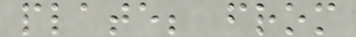plate; from
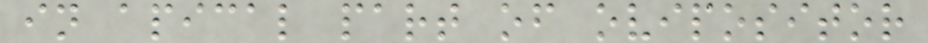in apical part of ovipositor
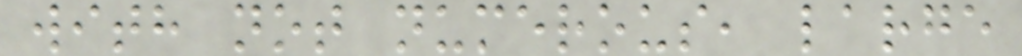with not numerous, large
